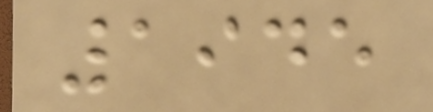1945
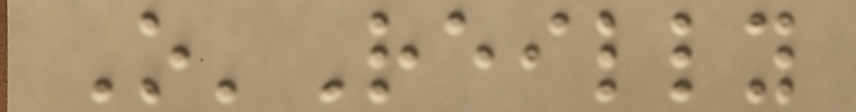O'Reilly
